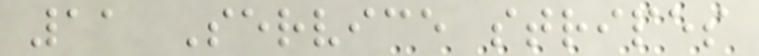11 Service stripes
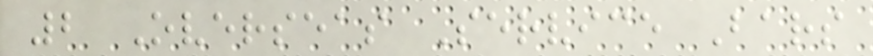2 Overseas Service Bars
